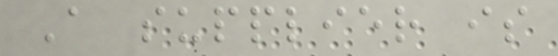A supplier is
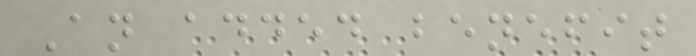An added benefit
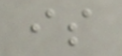is
